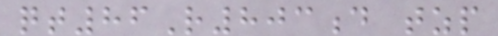qt86R803d tzp
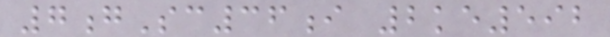7gSc36i 2ke592
